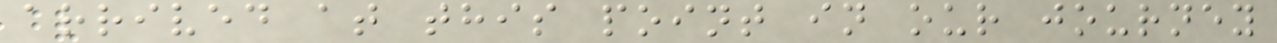arrived at this point in our journey
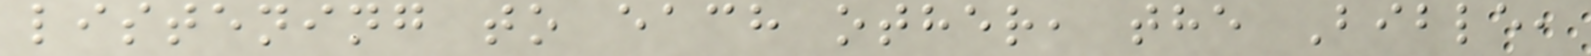listening to each other, the Bible,
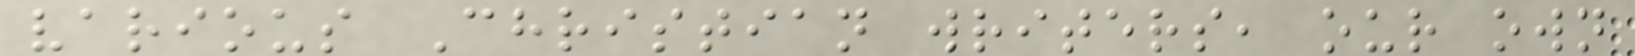various Christian writers, our own
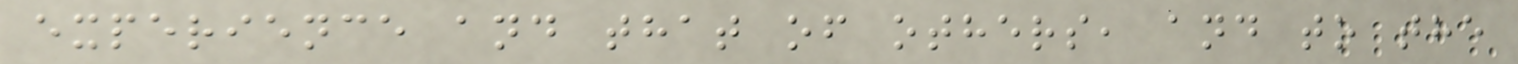experience and that of others, and to the
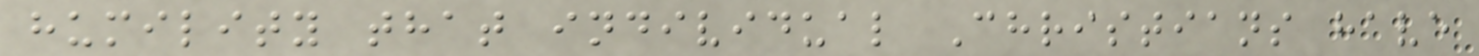humility that individual Christians have
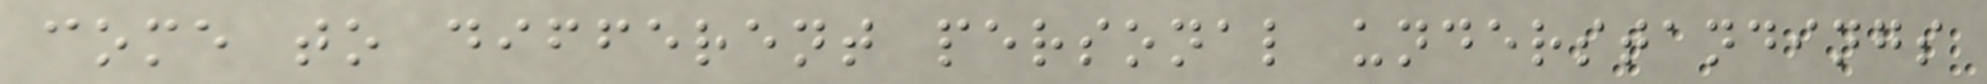come to different personal understandings
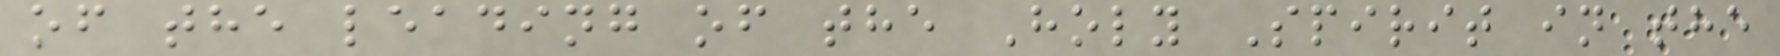of the leading of the Holy Spirit in the
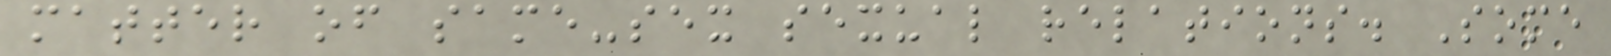matter of same-sex sexual relations. Some
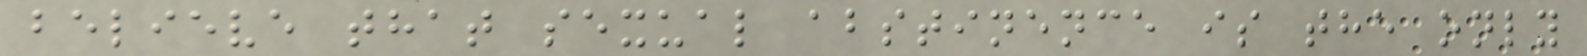believe that sexual abstinence is the only
